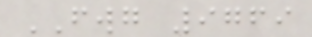FWG 9769
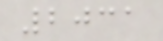2031
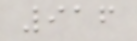916
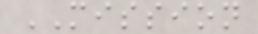MISSION
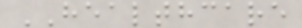HEALTHCARE
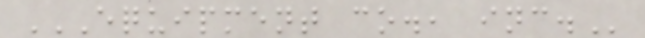EQUIPMENT CO., INC.
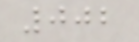002
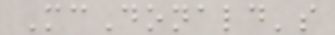McDonald's
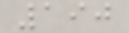190
